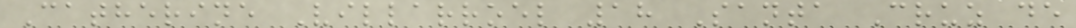Catherine Villarroel 18 Santa Cruz de
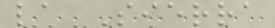la Sierra
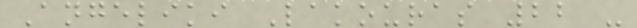Angeliki Lakouras 22 -
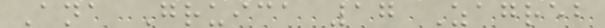Ana Gruica 17 Zagreb
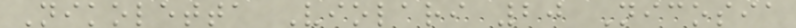Nikoletta Violari 20 Nicosia
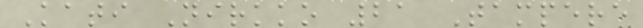Kati Nirkko 21 Tampere
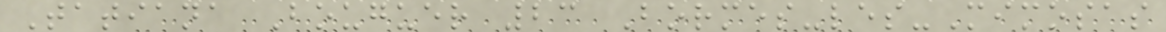Tatiana Bouguer 23 Bormes-les-Mimosas
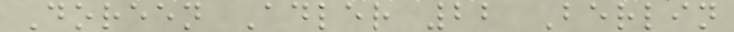Doreen Adler 22 Berlin
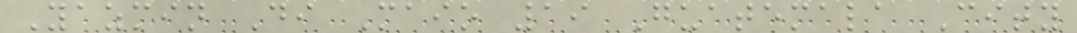Yazmin Di Maio 19 Guatemala City
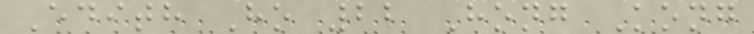Edith Ho 22 Hong Kong
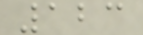123
